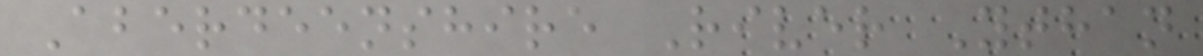Aberdeenshire River Ythan
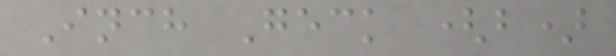Inch Geck (b)
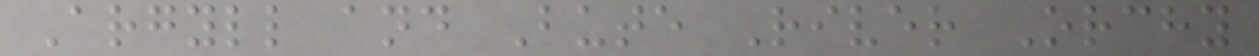Argyll and Bute River Orchy
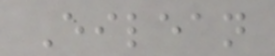Eilean
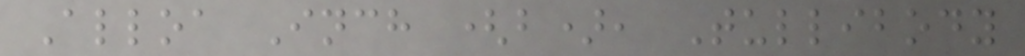Alloa Inch (b), Tullibody
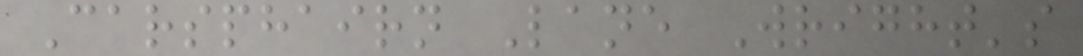Carsphairn Lane Wright's
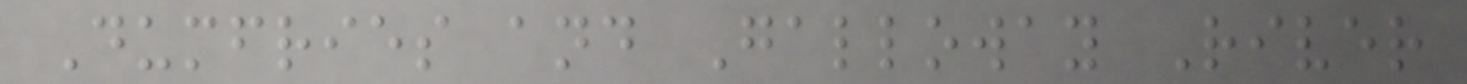Dumfries and Galloway River
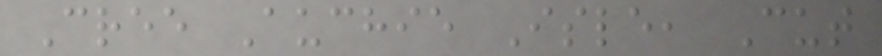Cree Auchie Isle, Cut
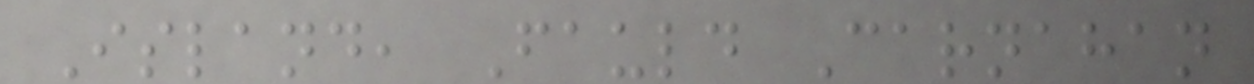Island, Fauld Carnahan
